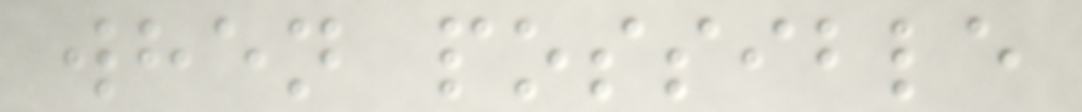when possible
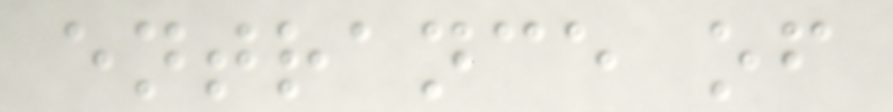entrance of
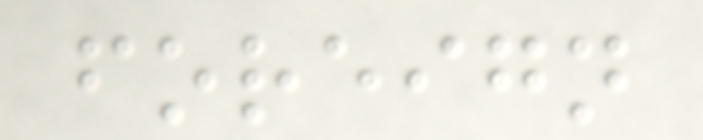foreign
